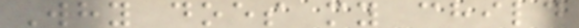Why does my child
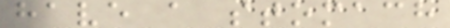have a stomach
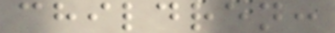children:
